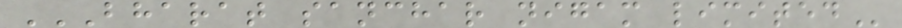BHARAT SANCHAR NIGAM LIMITED
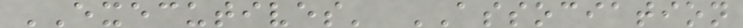EXECUTIVES' ASSOCIATION
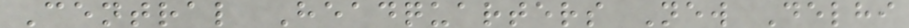Central Headquarters New Delhi
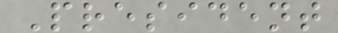President
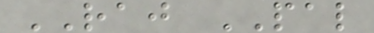RAJ PAL
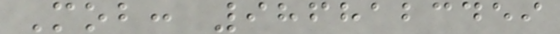Mob: 9868123459
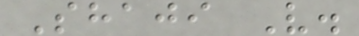Shaji V.
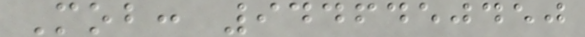Mob: 9446450450
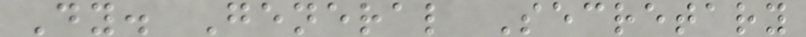Dy. General Secretary
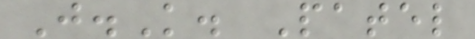J.K. Patel
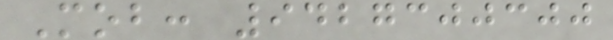Mob: 9427300300
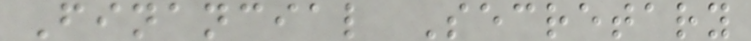Financial Secretary
